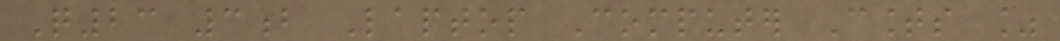Q23 3b Laptop Computer Counts %
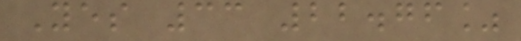Yes 33 22.76%
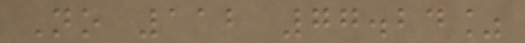No 112 77.24%
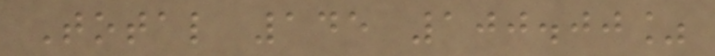Total 145 100.00%
